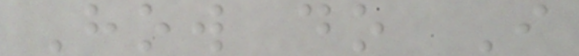How do I
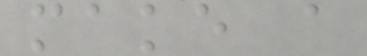make a
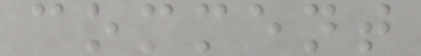comment
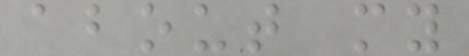about my
